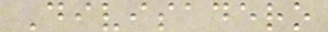Divisadero
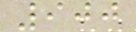900
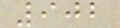902
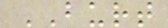BURT
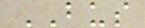BUS
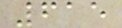615
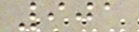901
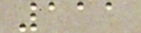111
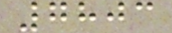7803
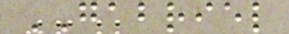GABRIEL
